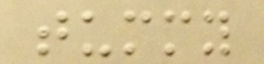tummy
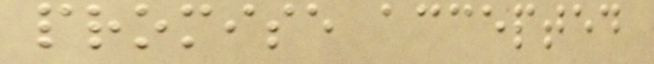promise accepted
